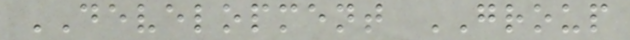DEVELOPMENT GROUP
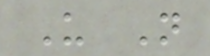U N
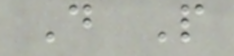D P
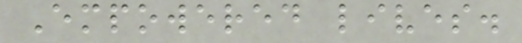Empowered lives.
